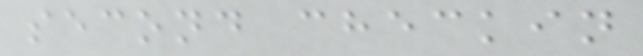second checkin
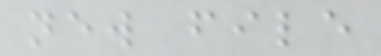new file
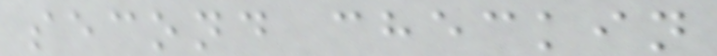second checkin
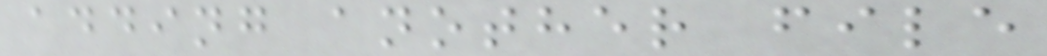adding another file
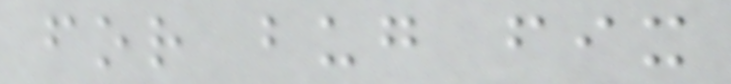for bug fix
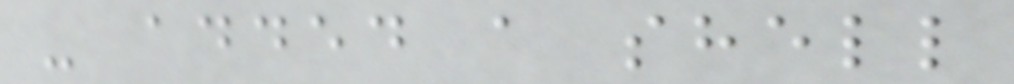- added a shell
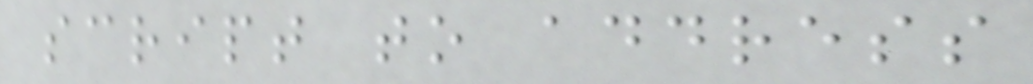script to address
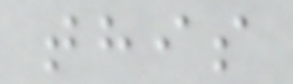this
